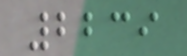2239
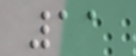11
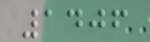1406
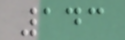143
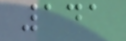141
